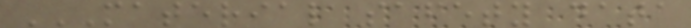MATERIAL SAFETY DATA
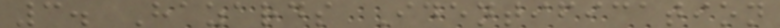3. Hazards Identification
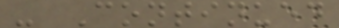- Continued
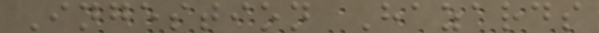Ingestion Hazards
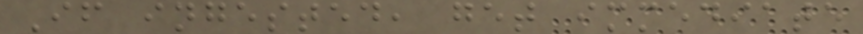If ingested, get immediate
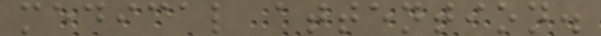medical attention.
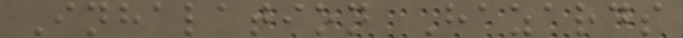Inhalation Hazards
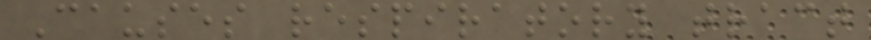Causes respiratory tract
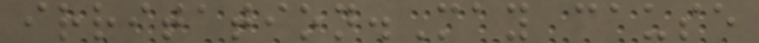irritation.May cause
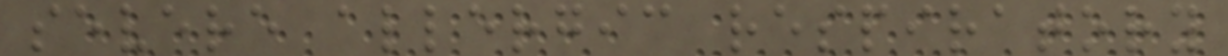severe allergic respiratory
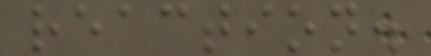reaction.
